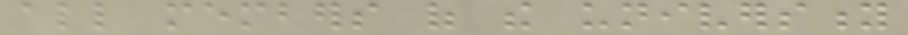all members of the university
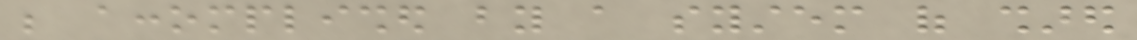be accomplished by a system of shared
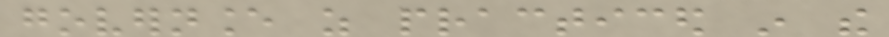governance as practiced in the
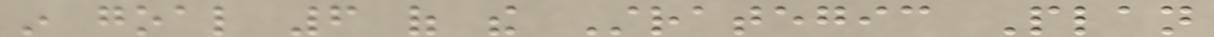in goal 6 of the Strategic Plan
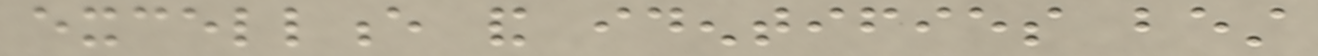excellence and identifies best
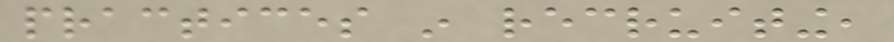practices in recruiting,
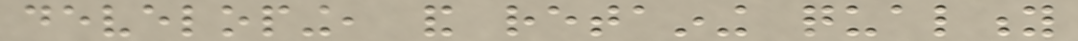developing, and retaining quality
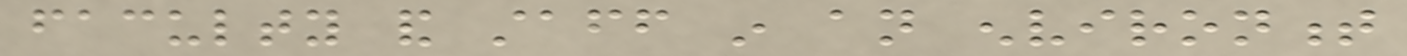faculty and staff in an environment
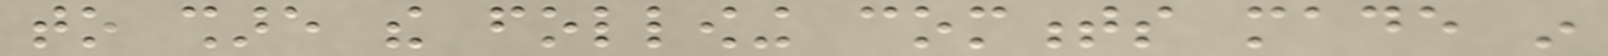to share the following comments made in
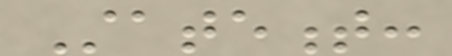Statement:
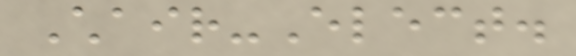Chair-Elect.
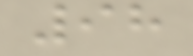98
